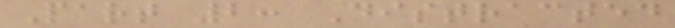Part 2: Distracted
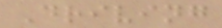Driving
